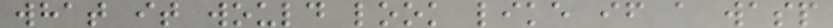what it would look like if a wasp
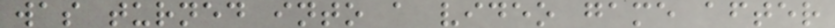was turned into a video game after
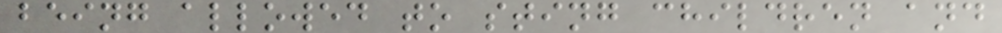being allowed to sting children and
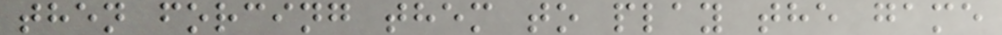then forcing them to play the game
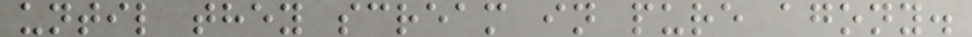until they scream in pure agony.
